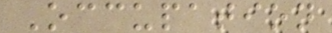Occupation
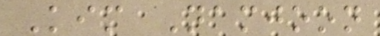Kim Namjoon
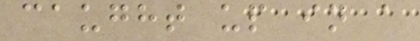caught up in a
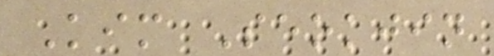Kim Seokjin
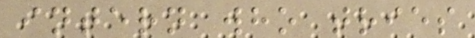intern who tries
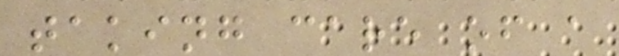taking care of a
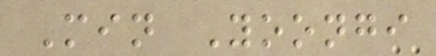Min Yoongi
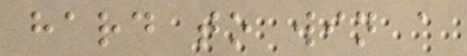hard to win a
